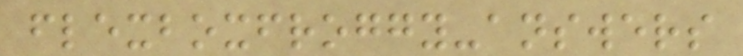flexboxfroggy-answers
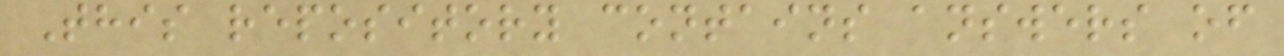This repository contains answers of
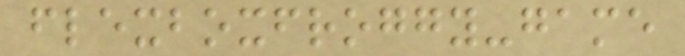flexboxfroggy-game
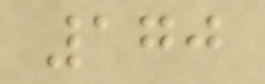170
